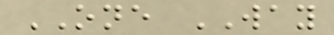ONE WAY
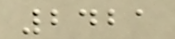2421
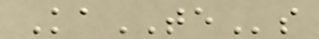KaTEs
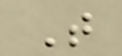T
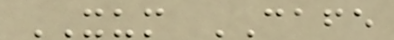XUM CAFE
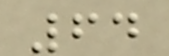64
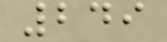249
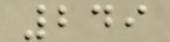249
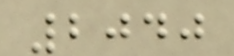2040
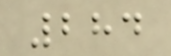284
